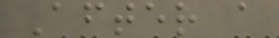After a
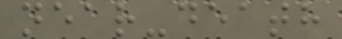near-death
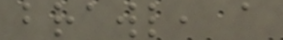brawl, a
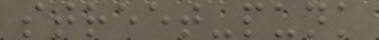street-punk
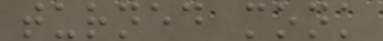turned monk
